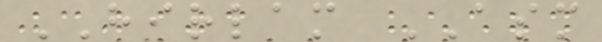HIRLAM ASM
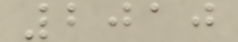2010
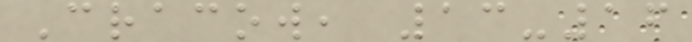Cracow, 13-16
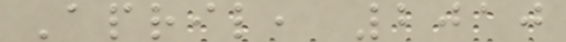April, 2010
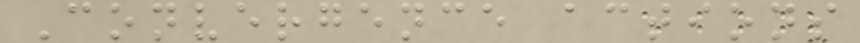Convergence actions
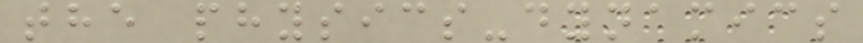the physics-dynamics
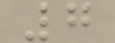7
